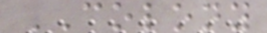COLONY
